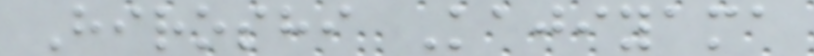Hiroshi Kajiyama
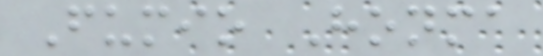Fumio Honma
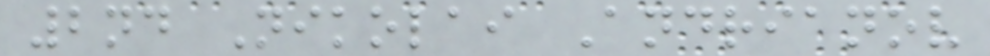2nd Nikolai Andrianov
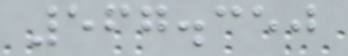567.350
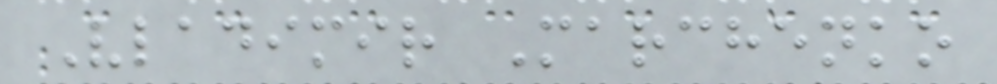Vladimir Marchenko
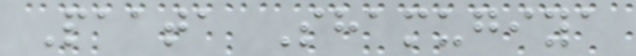Paata Shamugiya
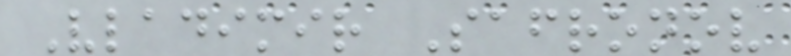Vladimir Safronov
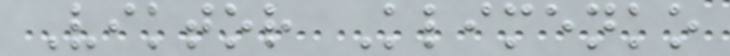Viktor Klimenko
